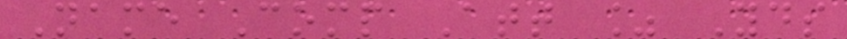Name Comp Att % Yds
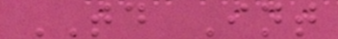TD Int
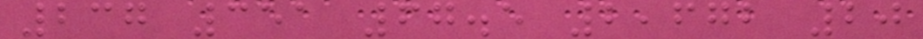237 351 67.5 2,672 20
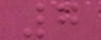7
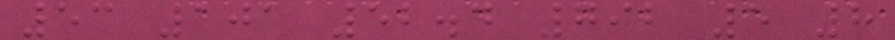53 101 52.4 792 5 8
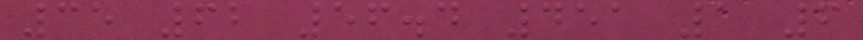35 62 56.4 451 1 6
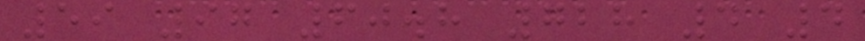59 97 60.8 728 4 4
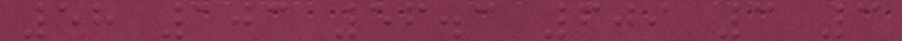58 103 56.3 609 3 3
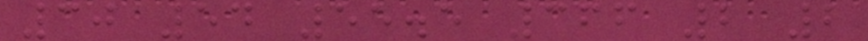30 54 55.5 366 2 2
